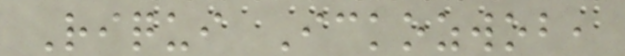Riqui Ickozwob,
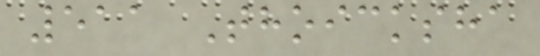511 Thoicksha
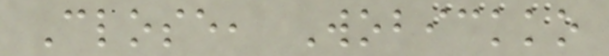Close, Wobickko
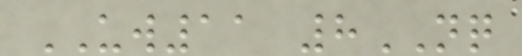UW11 8NQ
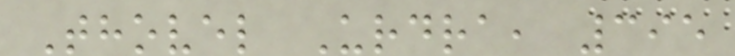Thovel Urdra, 395
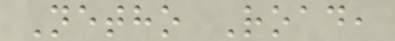Netho Road,
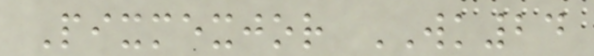Pixmexjor WK24
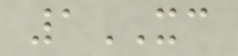1XC
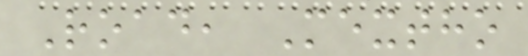Road, Mextho
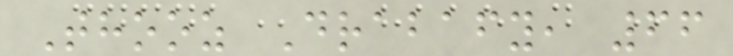Thooz Drabafy, 66
